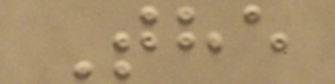The
